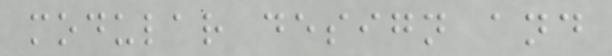modular design and
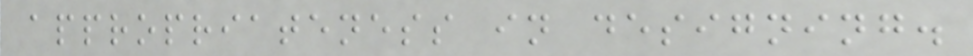appropriateness in designing.
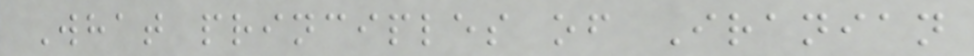What principles of Iranian
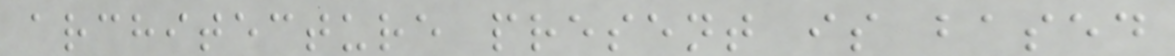architecture present is based
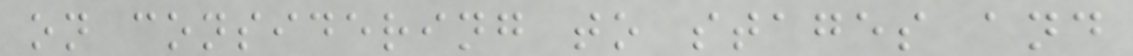on considering to stages and
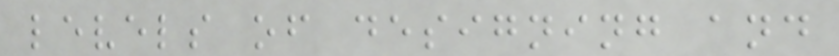levels of designing and
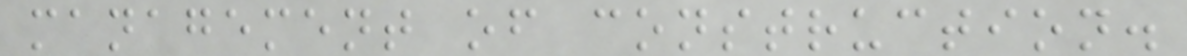management of construction.
